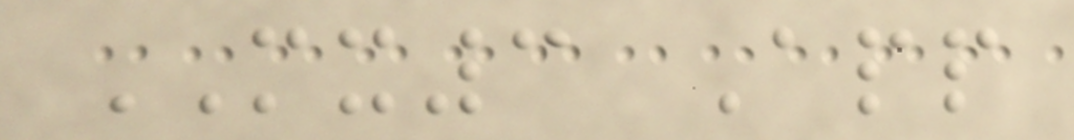MX3 App
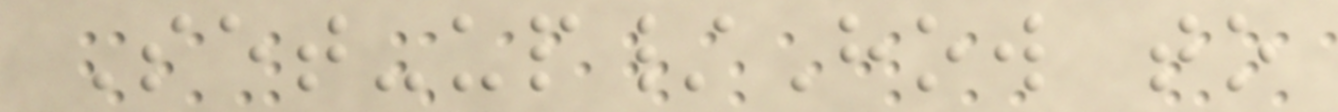Set-up/How to
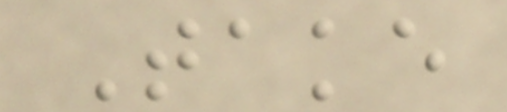Take
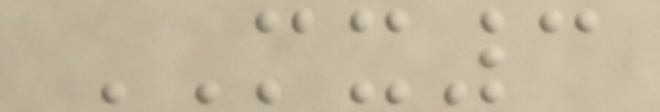MX3
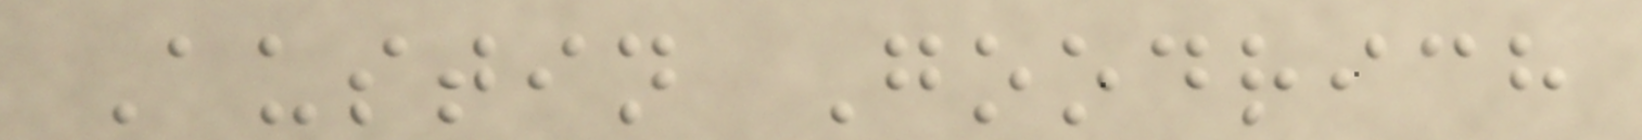Austin Goodrich
